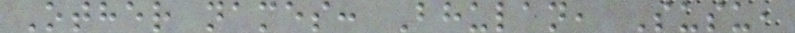Other names: Bhulan, Susu,
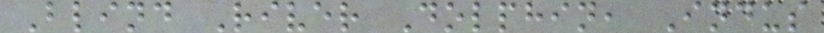Blind River Dolphin, Indus
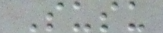Susu
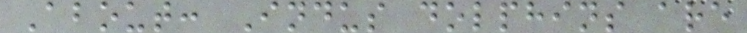About: Indus dolphins are
